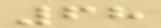68
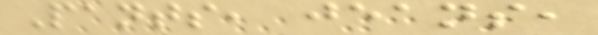Pants, jeans,
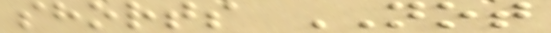shorts NOT
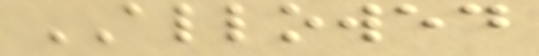ALLOWED
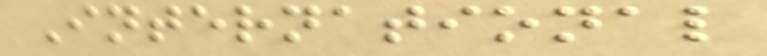International
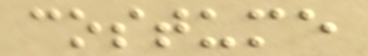costume
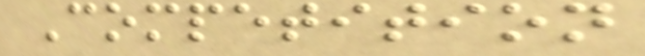Competition
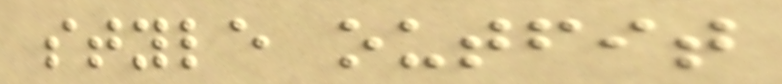style outfit
